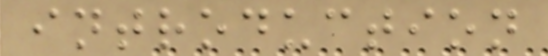introduction
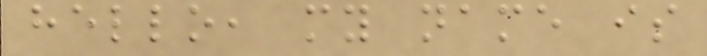hello, my name is
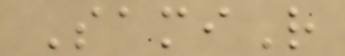SamiR
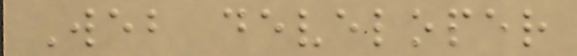Web developer
